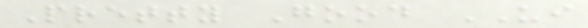Pretty Good UI
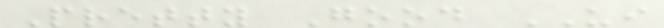Pretty Good UI
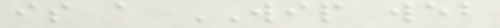is a WIP web
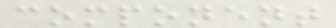component
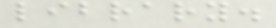library.
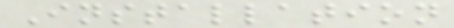Installation
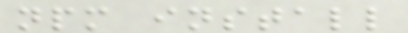npm install
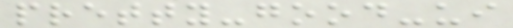pretty-good-ui
